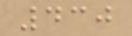430
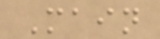Main
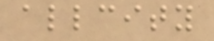allcity
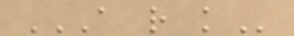A R K
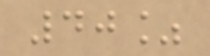40%
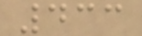433
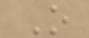O
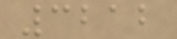3212
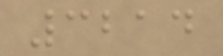3214
